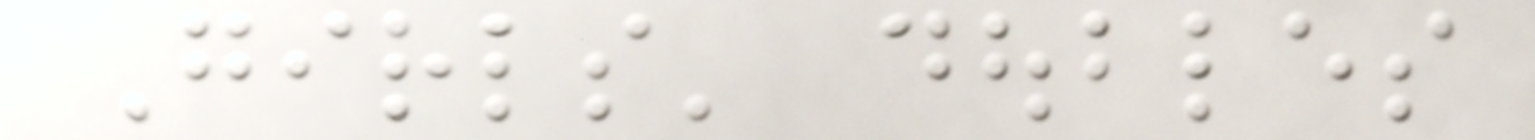Girls' doubles
